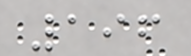196
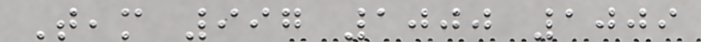Team 997 1000 1009
